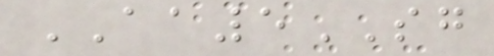AA5SG
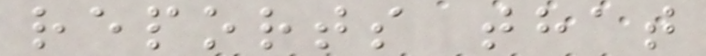reports that
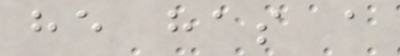he has a
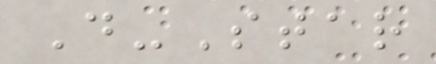D-Star
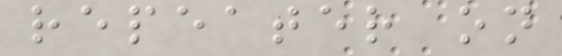repeater on
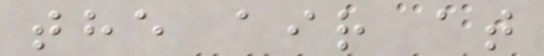the air at
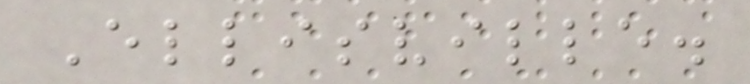Ellisville.
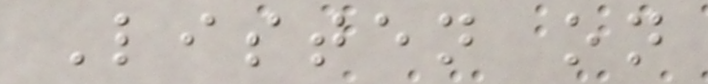Listen on
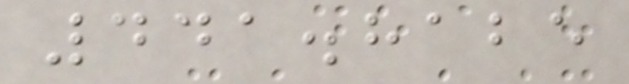441.8125
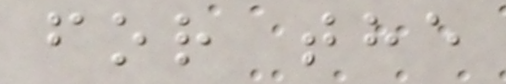for the
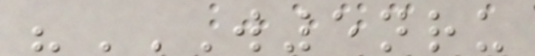"W5NRU
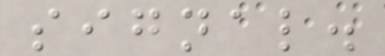signal.
